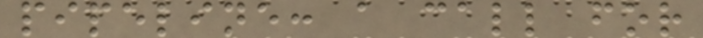pipeline: a call for
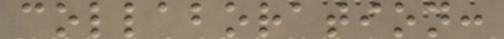collaboration:
